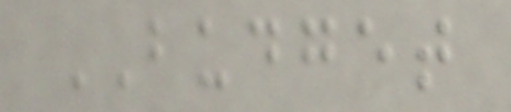BUDGET
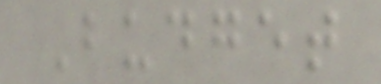Budget
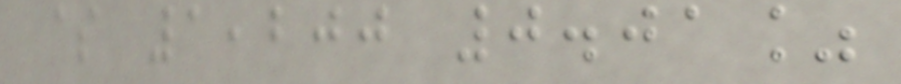$ 1,200 0.01%
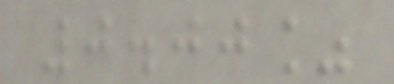0.00%
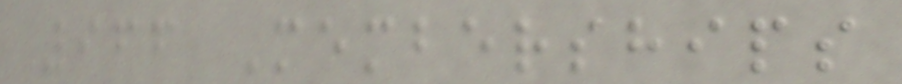966 Memberships
